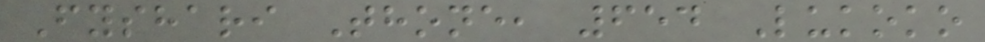Fyshari Thone, 654 Lukoko
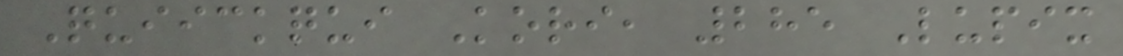Quiickqui Kori, 285 Lupix
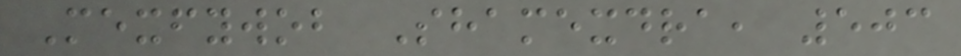Mexfywob Shamexdra, 503
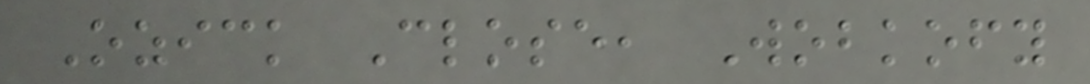Ozick Close, Wobkofy
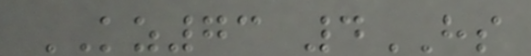KZ73 4HS
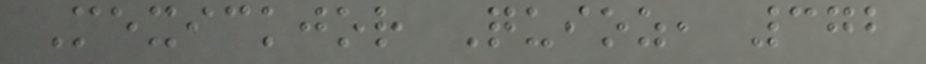Mexickjor Quioz, 372
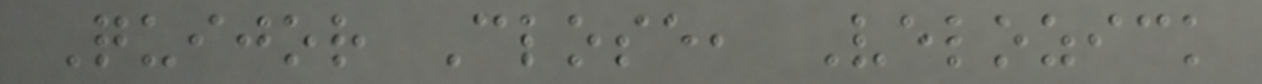Quijor Close, Velozick
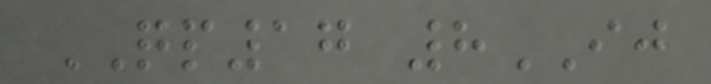QP17 8IJ
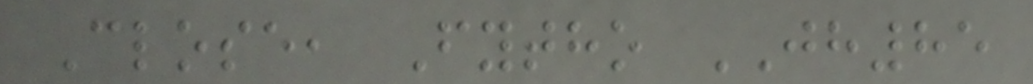Close, Fytho JH85
